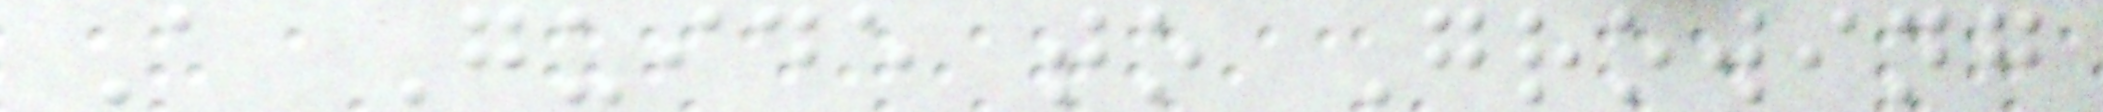A Guide to Growing
